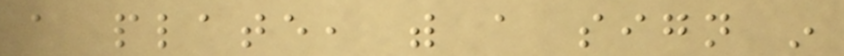a plate, with a sign in
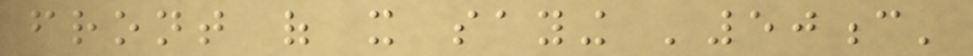front of it saying '50c'
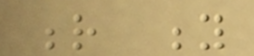r y
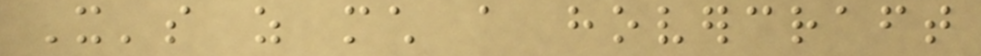It's as much a hovercraft
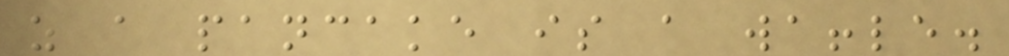as a pancake is a waffle.
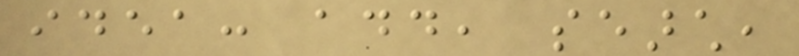idea: add, search,
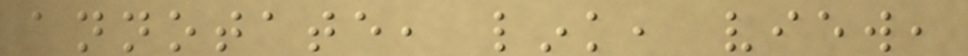annotate, link, view,
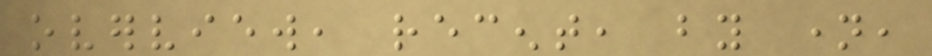overview, recent, by name,
